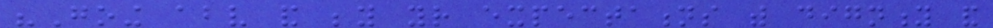"Going above and beyond your expectations with dignity and
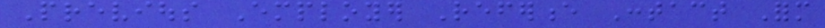Previous Employer Reference Contact Form
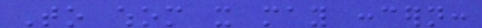To whom it may concern:
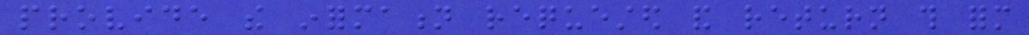provide the information requested and return this form
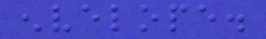envelope.
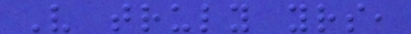Very truly yours,
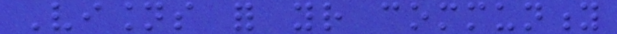Visions for your community
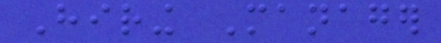Hiring Manager
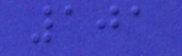101
